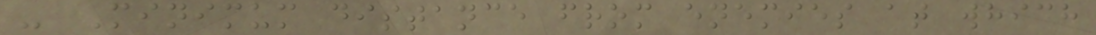- Minimum distance from enemies at which
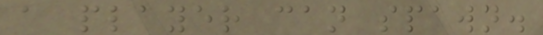a player can spawn.
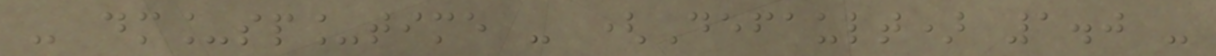- dm_sp_time - (Default) 1.0 -
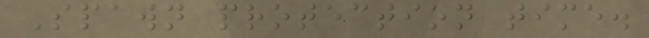Spawn protection time.
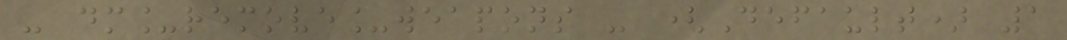- dm_remove_weapons - (Default) 1
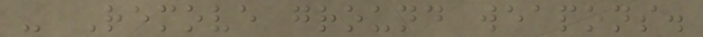- Remove ground weapons.
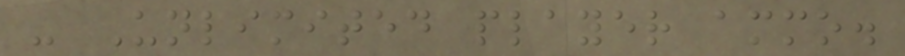- Unlimited player ammo.
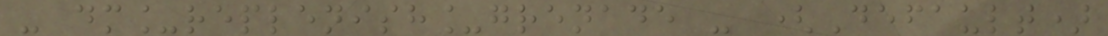- dm_replenish_grenade - (Default)
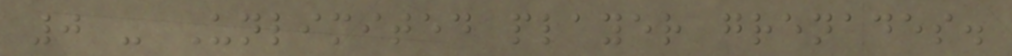0 - Unlimited player grenades.
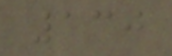130
